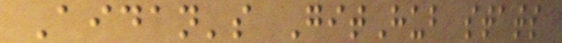Aidan's GitHub stats
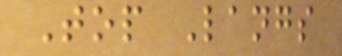Top Langs
